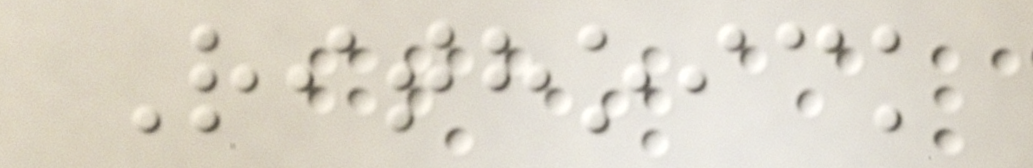Rithoick
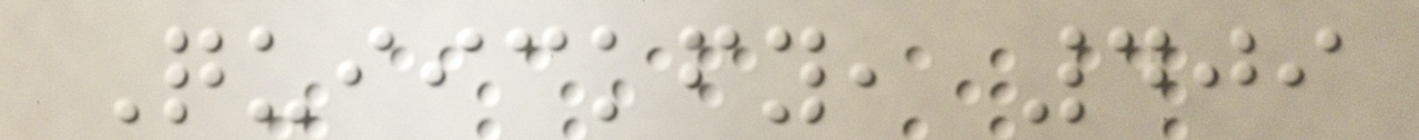Quiickfy, 409
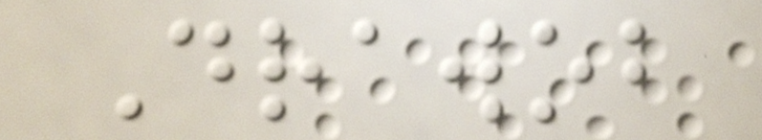Drawob
